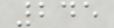245
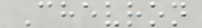Chevron
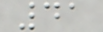41
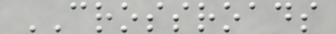CROSSROADS
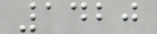1420
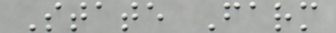State Farm
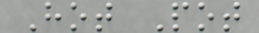Hot Pot
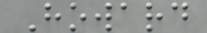Howard
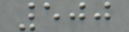500
